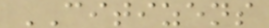CITIZENS
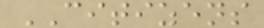CITIZENS
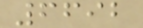6692
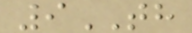9TH
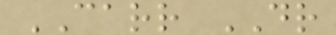CARR DR
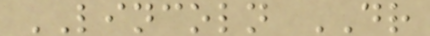LINCOLN DR
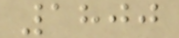1800
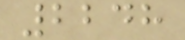2248
